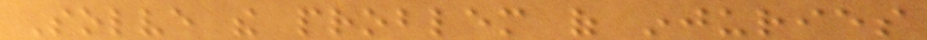Solve the problem of injuries
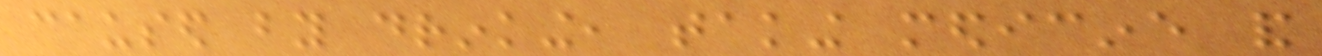caused by drinking, taking medicine and
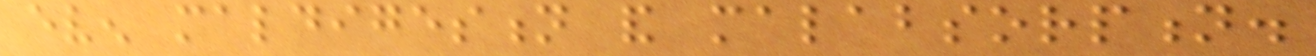even maldigestion and malabsorption.
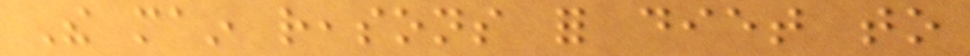The main reasons for diet to
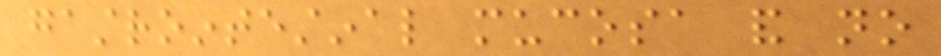gastrointestinal mucosa and no
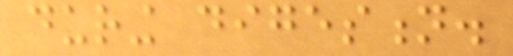during digestion.
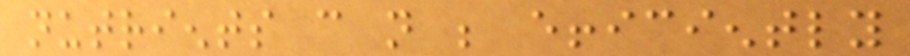nutrients can not be efficiently
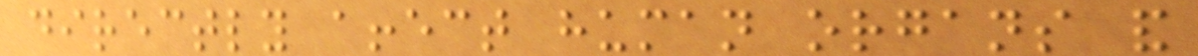directly affect human organs and
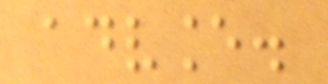advance.
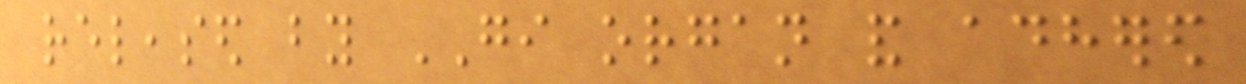released by GI organ and adhered
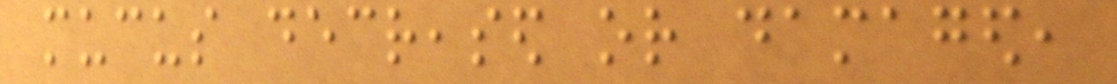mucus decreased or damaged,
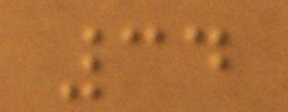34
